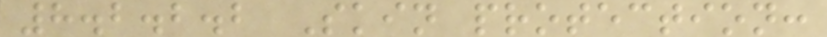8.2.2.2 Skin protection:
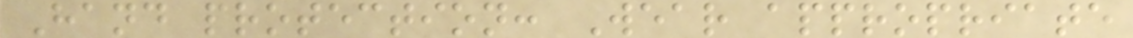Hand protection: Wear appropriate
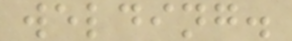welding.
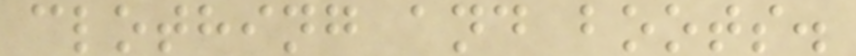clothing and boots.
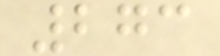273
